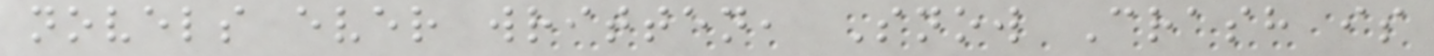novels ever written, Snow Crash is
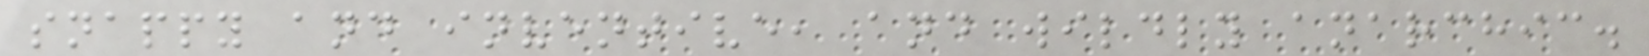snappy and inventive, and wildly anarchic.
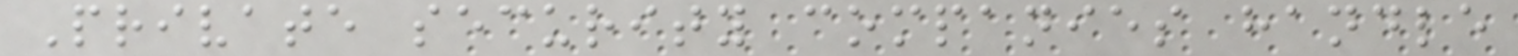Private security companies handle
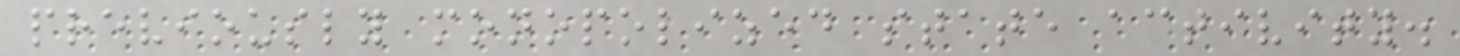previously monopolized state activity.
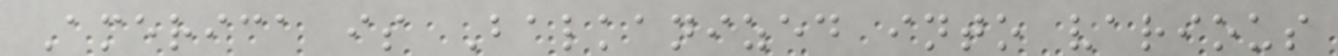America is Balkanized into various
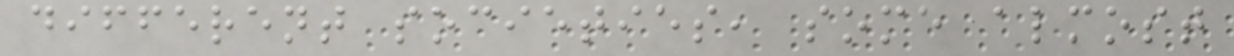different societies, some almost
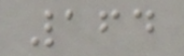164
